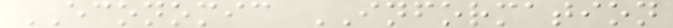ECONOMIC INFORMATION
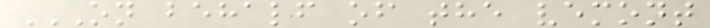ON BEHALF OF THE VEMONT
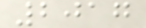2017
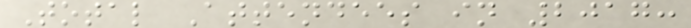Total Attendees in 2017:
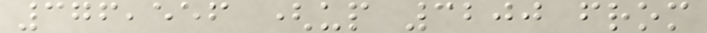376,556 (up 3200 from
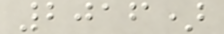2016)
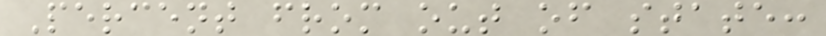Percent from out of state:
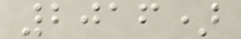2016)
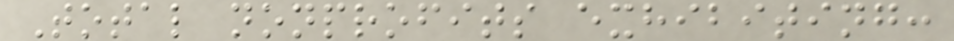Total nonprofits exhibiting:
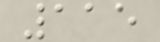115
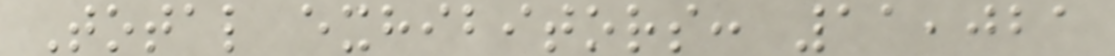Total exhibitors: 11,021
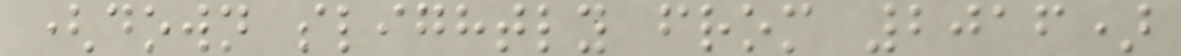(down slightly from 2016)
